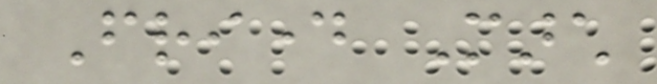Friday March
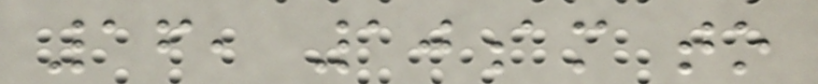16, 10am to
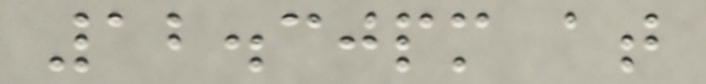12.30pm at
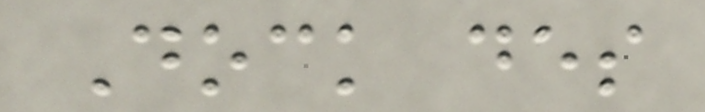Dock des
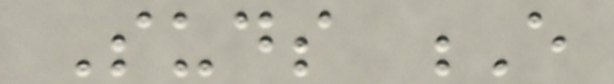Suds E
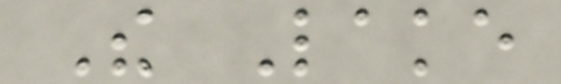The Lake
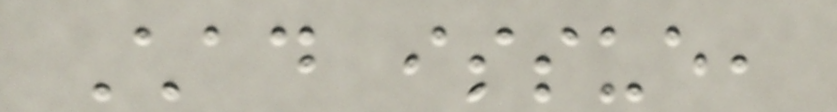Chad issue,
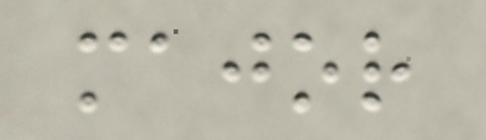major
